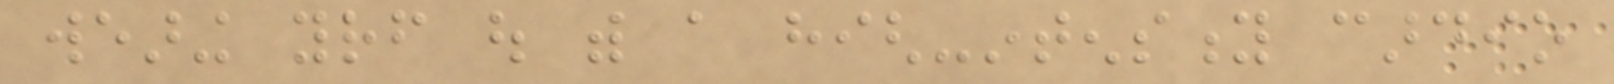wearing yourself out with a high-intensity cardio
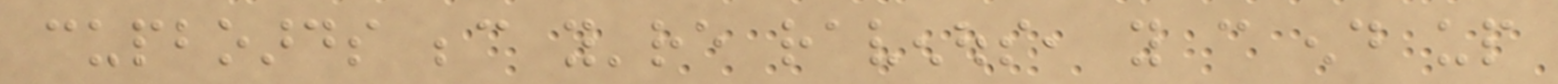cupboards because you're ravenous, you can end up
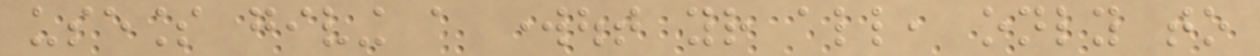useless giving a workout your all, only to
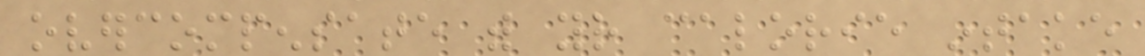overcompensate with your calorie intake
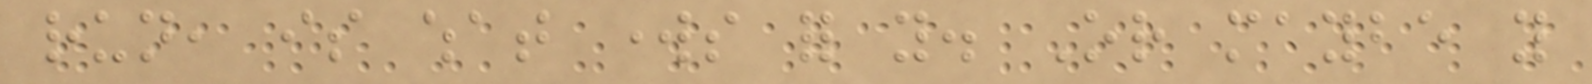run, is what works for you. Or maybe you
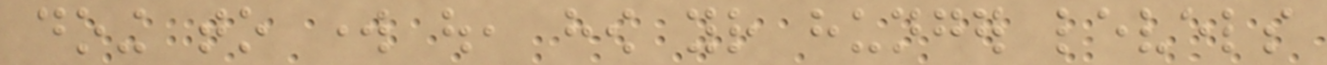doing to work out, how your hunger levels
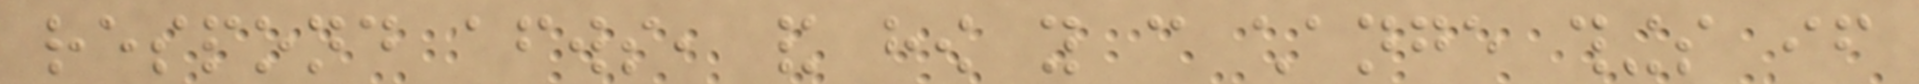respond afterwards, and how you can change things if
